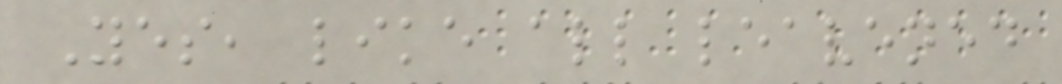Yes, like all leavened
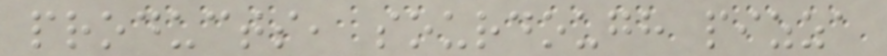products, sourdough pizza
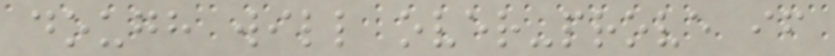dough will over-prove if
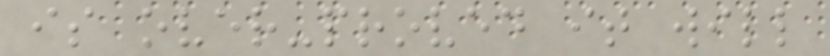is over-proved it will
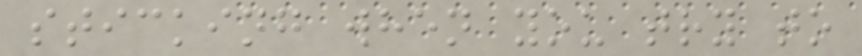sticking when you try to
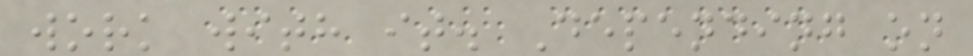work with it. Depending on
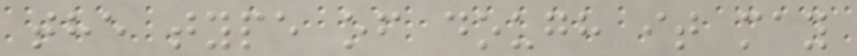the type of dough it may
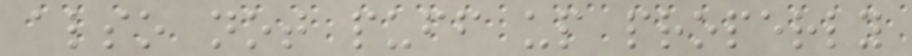also not puff up properly
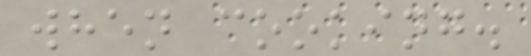when cooking.
